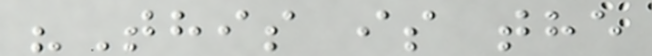"This is the
